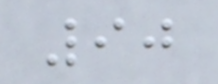90
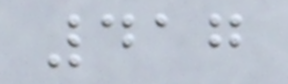417
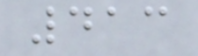413
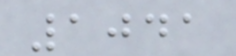1041
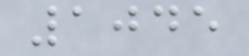1045
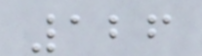126
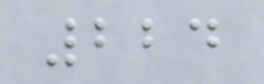224
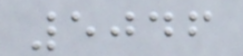5046
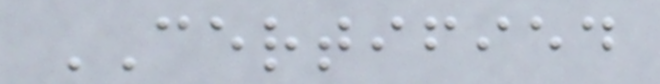CERTIFIED
